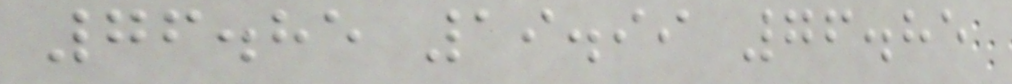76.85 19.99 76.85
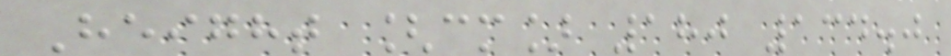Height [cm] 180 134.0
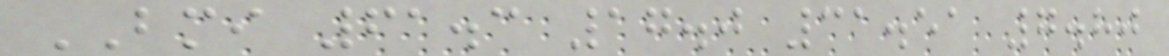BMI 61.3 17.0 31.51 7.80
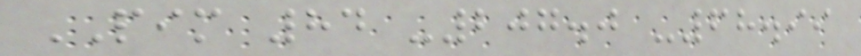PIM 84 -207.0 -68.99
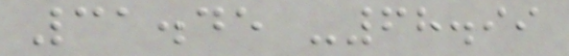31.45 -68.99
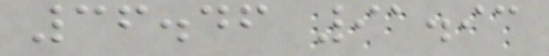36.46 91.93
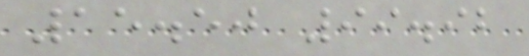15.50 99.92
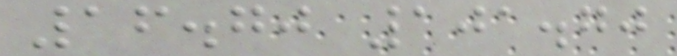16.70 101.70
